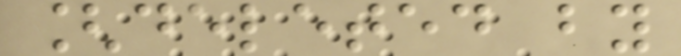[deleted by
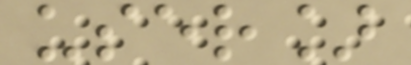user]
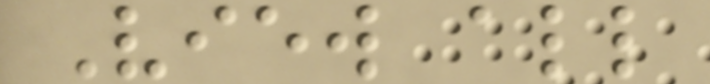View all
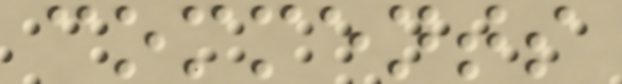comments
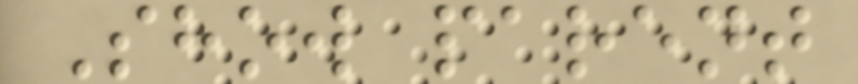Show parent
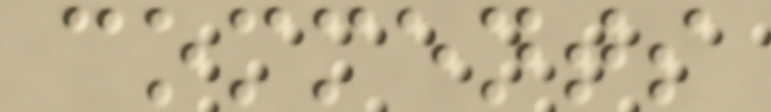comments
